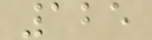125
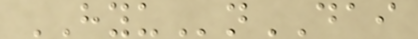HYUnDAI
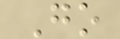Go
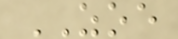ZOE
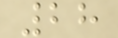28
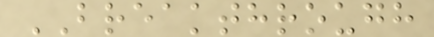BREAKTHROUGH
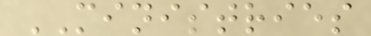MINISTRIES
